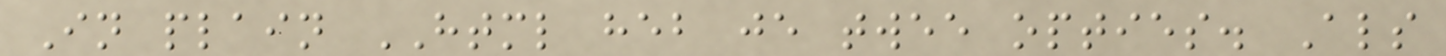In plain HTML heb je twee opties. Als
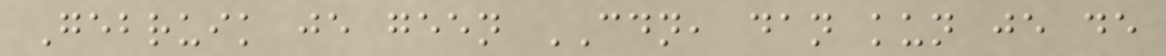Gebruik je geen CDN, dan kun je de
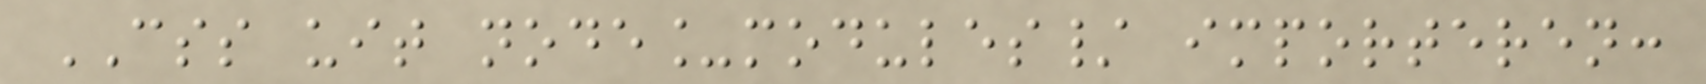CSS uit node_modules/ importeren:
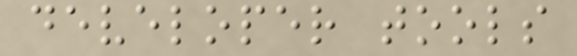developer tools
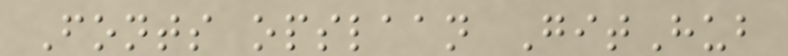Fonts opslaan GitHub
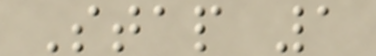Stap 1
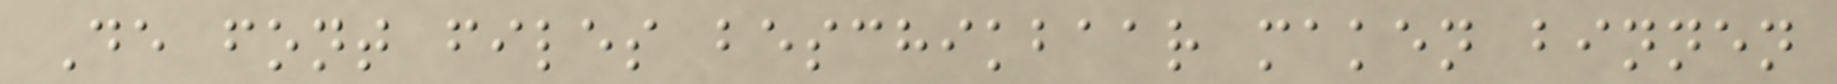De font files beschikbaar maken binnen
